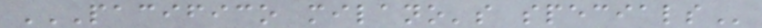PACIFICO MILANO'S SPECIALS
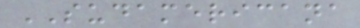SUDAMERICANA
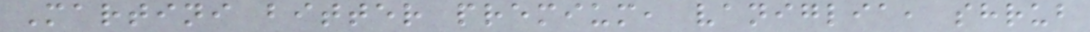Martini bitter premium, vaniglia, shrub
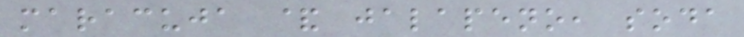maracuja & jalapeno, soda
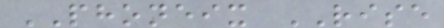PHONEIX RISE
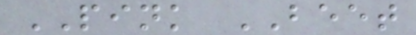PINK BEET
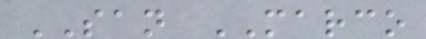SAN MARCO
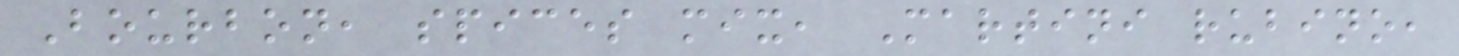Bourbon, spices mix, Martini rubino,
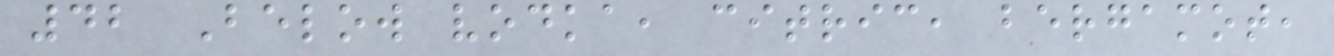42 Below vodka, citric, bergamot,
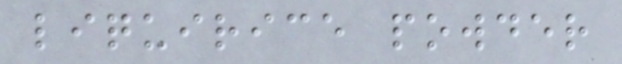liquirice powder
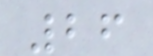26
